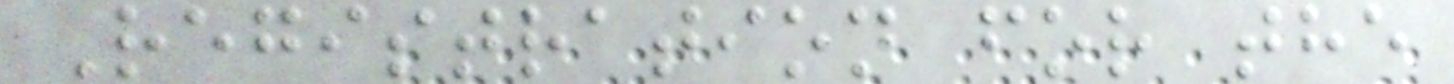Registration for the
